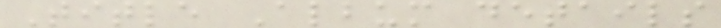Title Album details
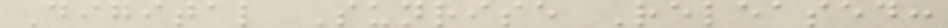Digital Sunrise Released:
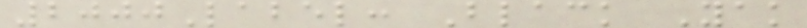2000Label: Black Yak
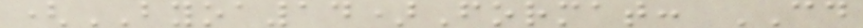(BYOA14)Format: CD
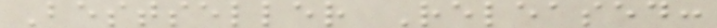Bestseller Released:
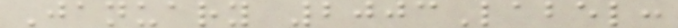January 2003Label:
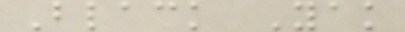Black Yak
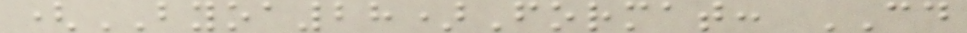(BYOA28)Format: CD
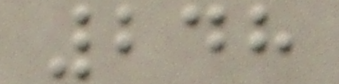248
